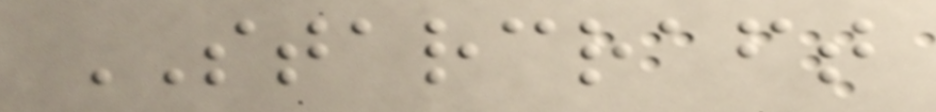STARCRAFT
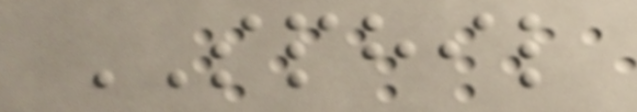SPHIL
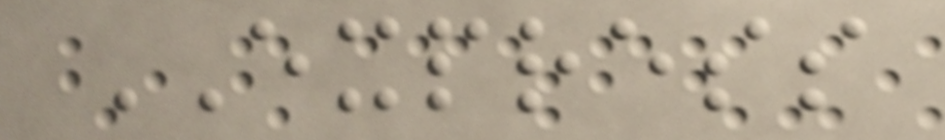EXPRESS
